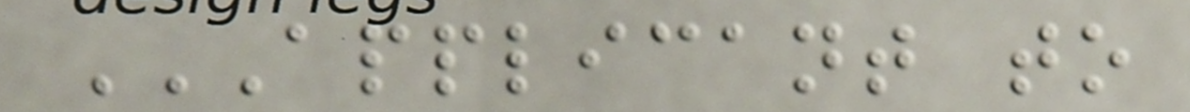APPLICANT TO
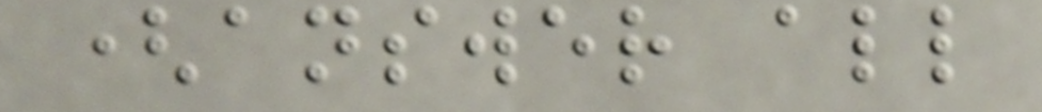(answer all
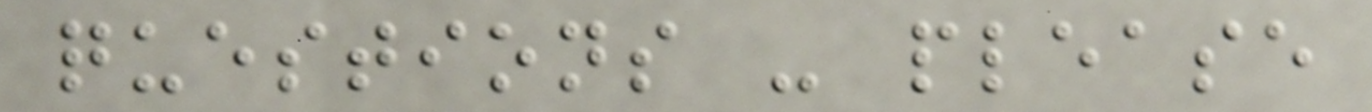questions - please
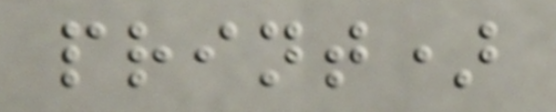print)
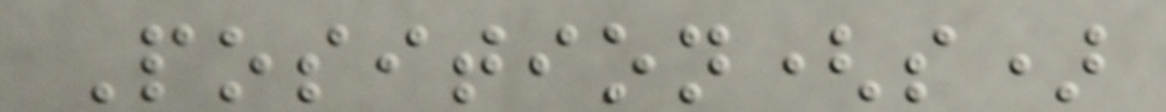Position(s)
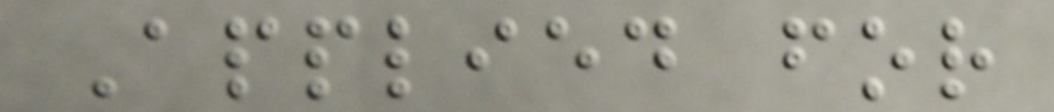Applied for
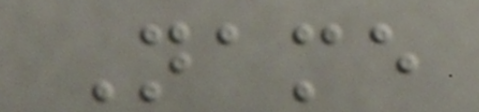Name
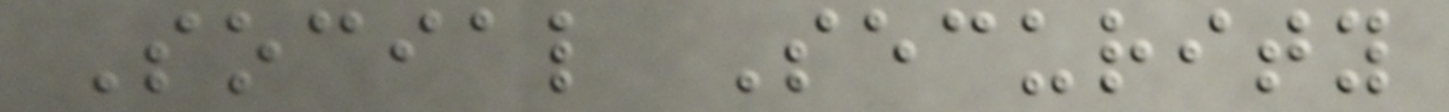Social Security
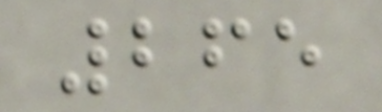265
